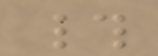#
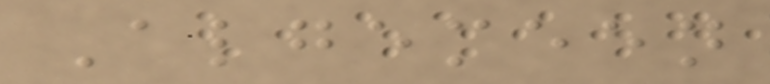Algemeen
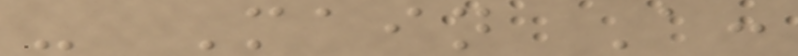- Main A:
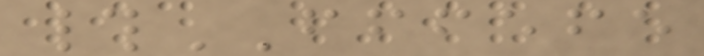#FFFEFE
